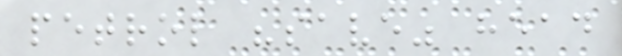petrol "save" head
